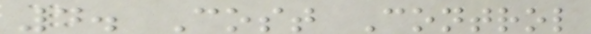4. Cost Control
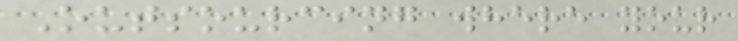Outsourcing where your
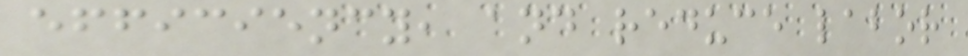efficiency, and reduce labor
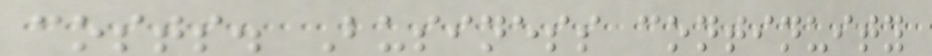costs. Business continuity
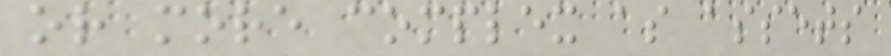or more complex as assets
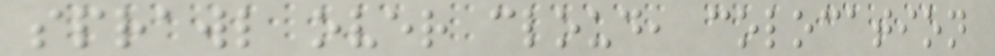sprawl over cloud, colocation
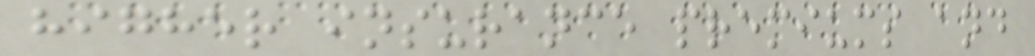higher insurance premiums and
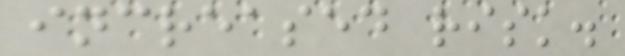increased risk.
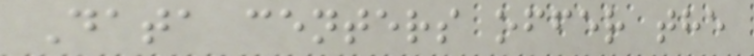Data centers offer the
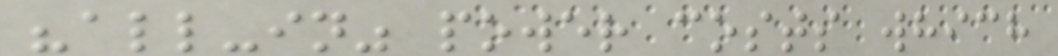"all-in" power costs which
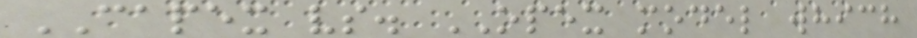CAPEX vs. OPEX model which
